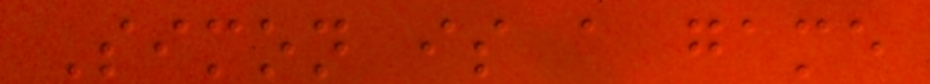Simon is a game
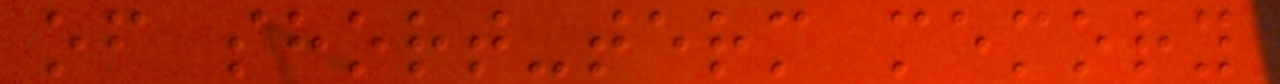of short-term memory
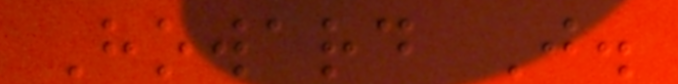Howard J.
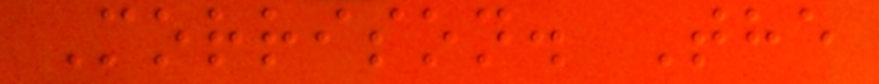Morrison. The
